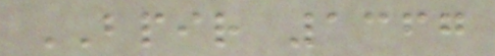BPIR 1367
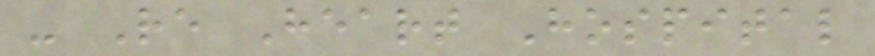- Re Heart Hospital
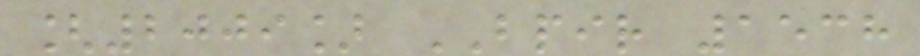[2009] BPIR 1538
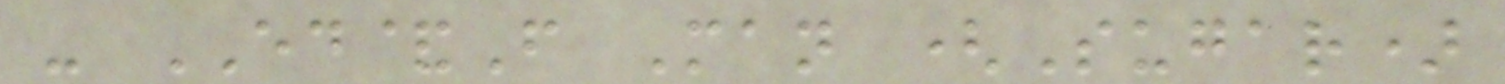- ED&F Man (Sugar)
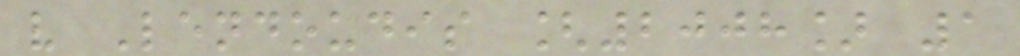v Lendoudis [2008] 1
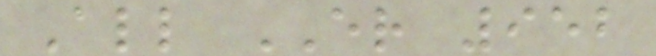All ER 952
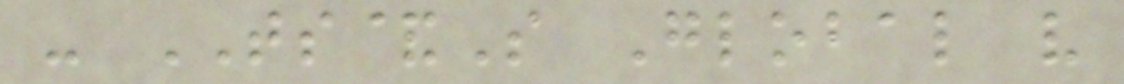- TS&S Global v
